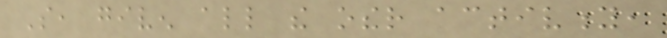So, given all the other activity,
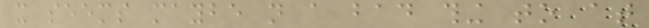it seems maybe not a bad thing to at
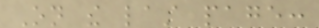On the last page:
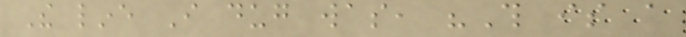The line I dug was, "This is a
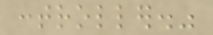controller."
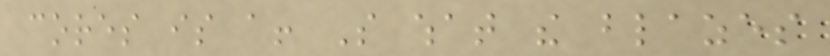cores is a! So what the blazes
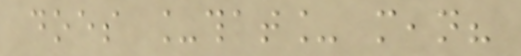does _that_ mean?
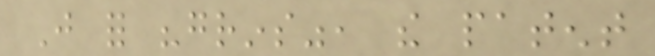Just for "grins", the patent
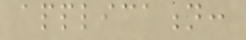application:
